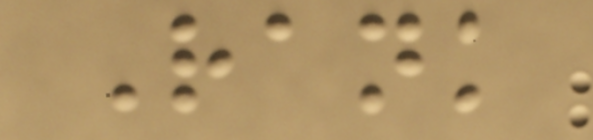Rank
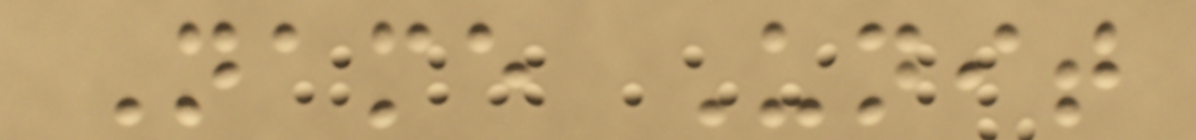Name Unit
